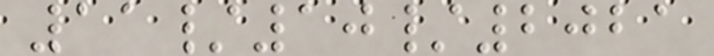11/10/2021
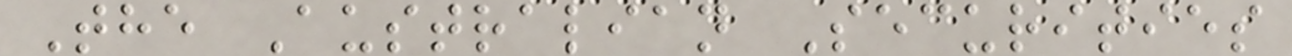The Australian Securities
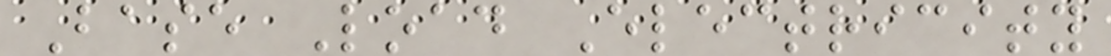Base Load Electricity
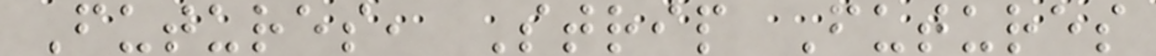Futures, Strip Futures
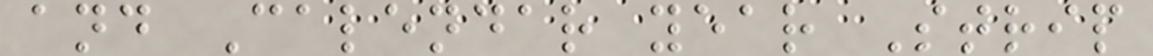and Calendar year Strip
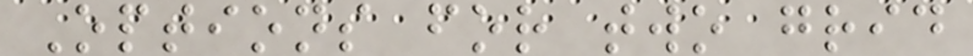Options for two grid
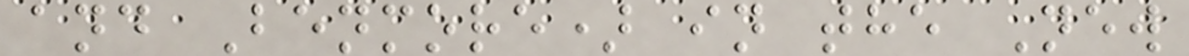and Benmore) in the New
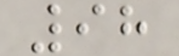98
